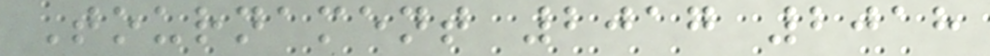Tournament 2017 2018
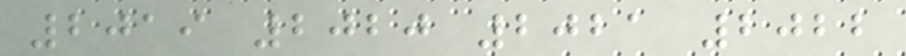2019 2020 2021 2022
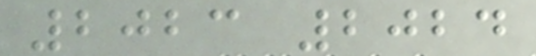2023 2024
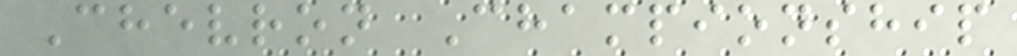Chevron Championship
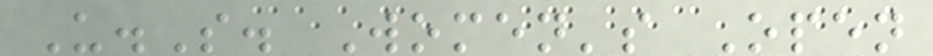U.S. Women's Open
